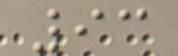93
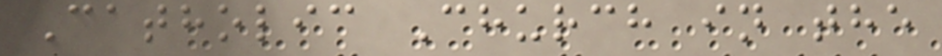Catholic Church in the
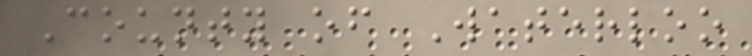County of Waterloo
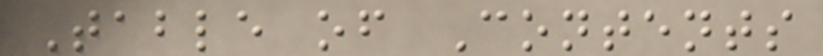Table of Contents
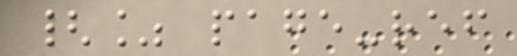{% page-ref
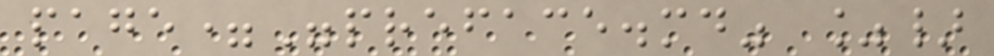page="preface.md" %}
